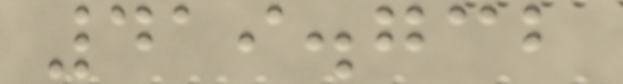419.732
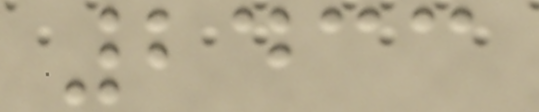2433
